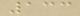133
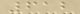612
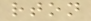rton
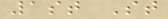1st St
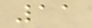11
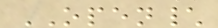OPEN\
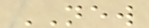NEW
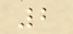2
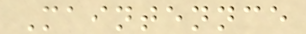Maintennce
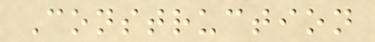Construction
